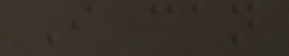I can
